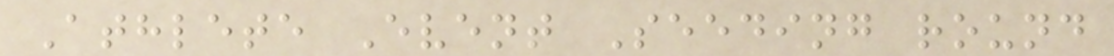Athlete Event Seeding round
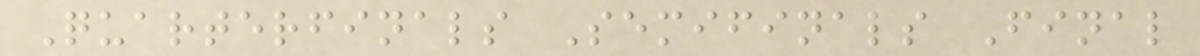Quarterfinals Semifinals Final
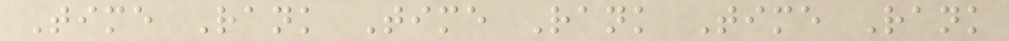Time Rank Time Rank Time Rank
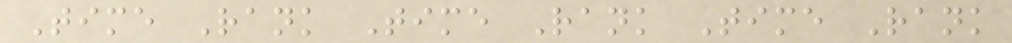Time Rank Time Rank Time Rank
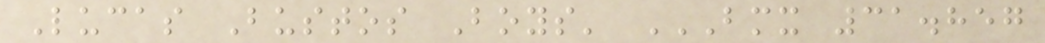Lucas Bustos Boys' BMX 31.857
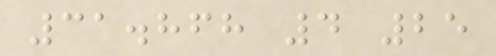31.868 4 25
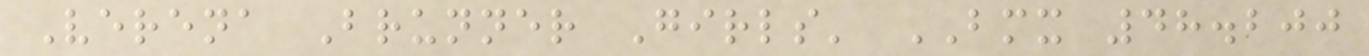Verena Brunner Girls' BMX 48.200
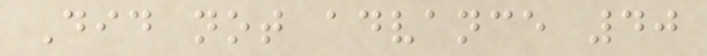Did not advance 40
